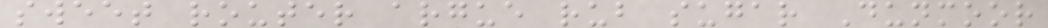sweet router argue rub sugar Dunmoor
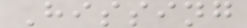Hissing
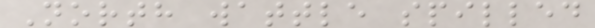North wattle spilled
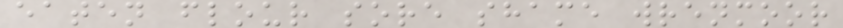eaten flour sore shame wrenmoor
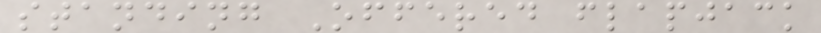standing Offered flapjack
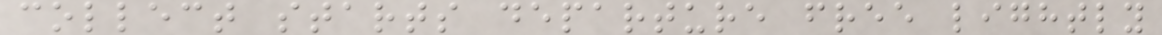collect starts departure free lightly
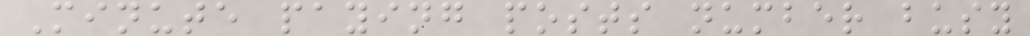Minute paying posts number busy
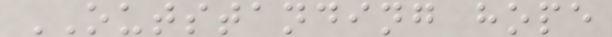OUTSTANDING hope
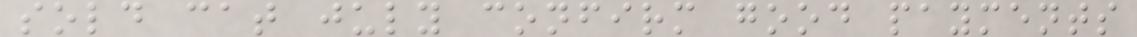sold cat july confirm good payments
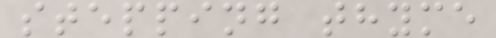stepping thyme
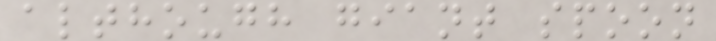although giant spoon
